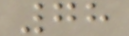78
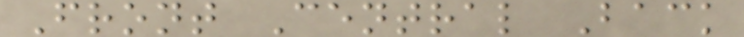Front Central Back
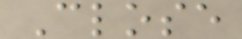Close
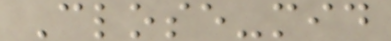Close-mid
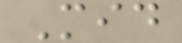Mid
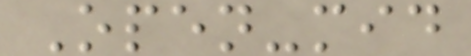Open-mid
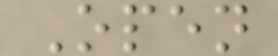Open
